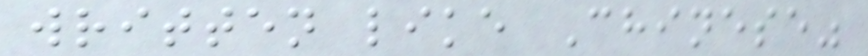written like Chinese"
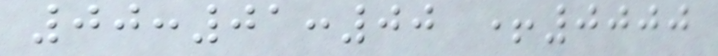00:01:00 +0000
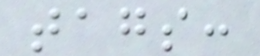tags:
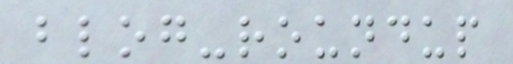blog-roundup
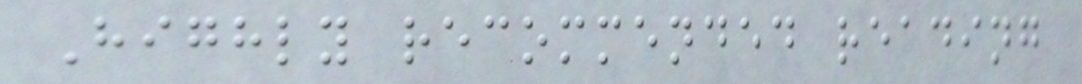Highly recommended reading
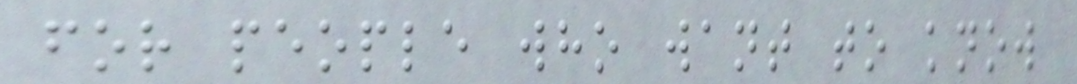for people who want to know
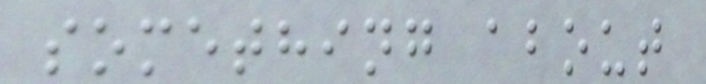something about
